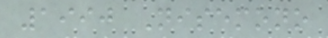1990 Nisemono
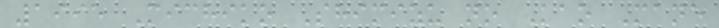1995 Michiko Shimizu no Kao Mane
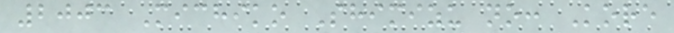2003 Michiko Shimizu no: Kore
